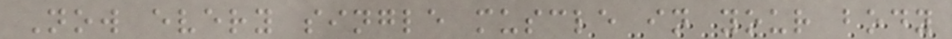Now every single muscle in your body
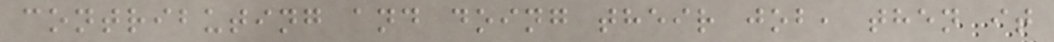contributing and doing their job, then it
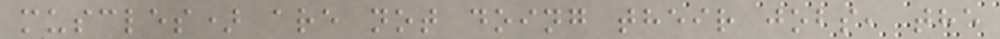muscles) are not doing their jobs, the
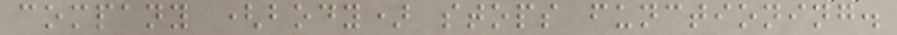company (body) stops functioning.
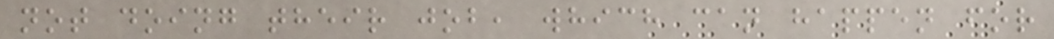not doing their job, which can happen for
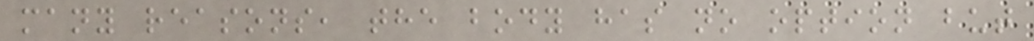many reasons, the body has no option but
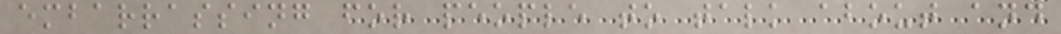embarrassing for people to talk about and
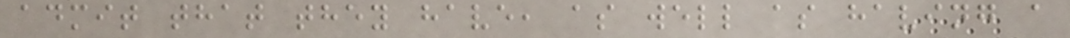admit that they have, as well as having a
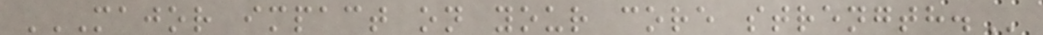MAJOR IMPACT ON YOUR CORE STRENGTH.
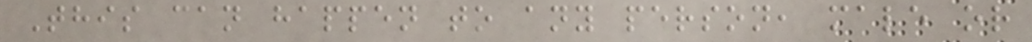This can happen to any person, male or
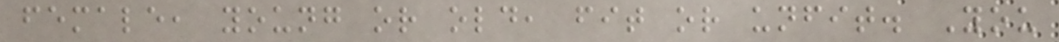female, young or old, fit or unfit. You
